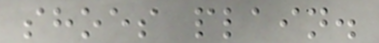shoes plain.
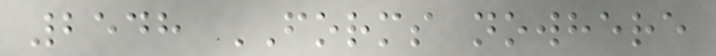2548 FORMS nowhere
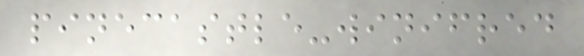pinecastle-winifred
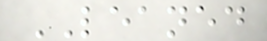LEANED
